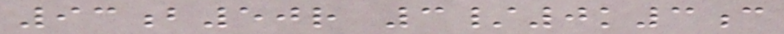93b50r 3/0k3c
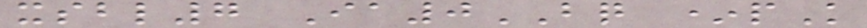xsbl7 Ia0BQ *pK
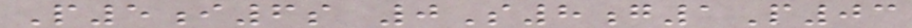P5i6s 0S8g1P03
